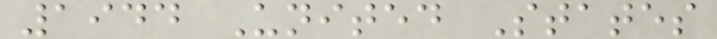1944 United States
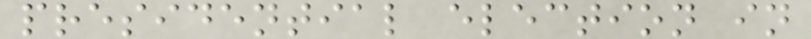presidential election in
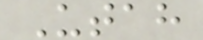Utah
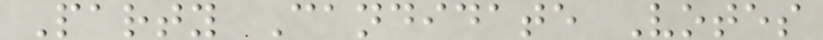Party Candidate Votes
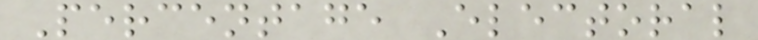Percentage Electoral
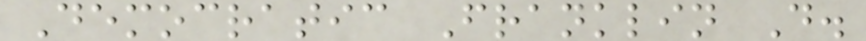Democratic Franklin D.
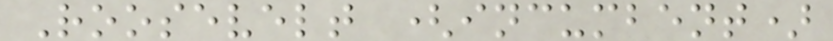Roosevelt (incumbent)
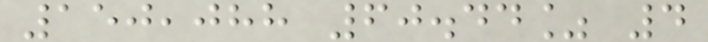150,088 60.44% 4
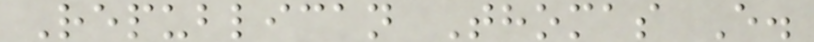Republican Thomas E.
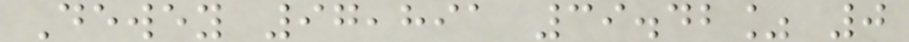Dewey 97,891 39.42% 0
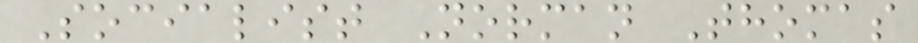Socialist Norman Thomas
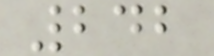242
